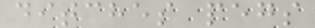ditches pegs
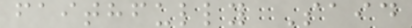faithfully Said
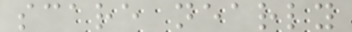scare nearly
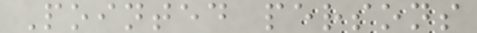Pointed persons
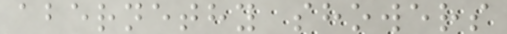abernethy showers
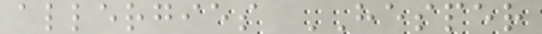allergies HESPER
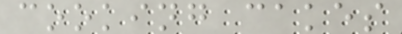cooking cakes
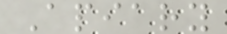Apiary
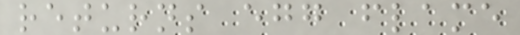returns egg flame
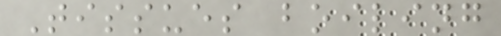Tissues boiling
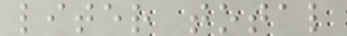liter total
